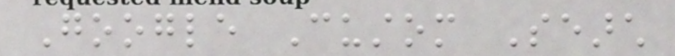Google Custom Search
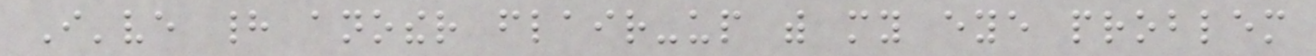I've had another flair-up with my eye problem
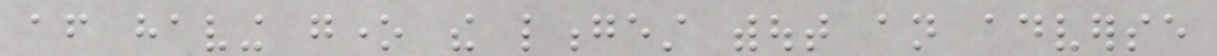after having gone the longest without an adverse
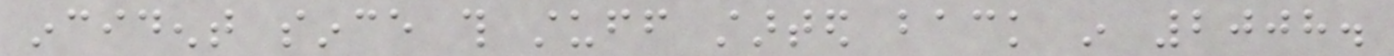incident since this stuff started back in 2008.
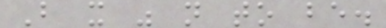But it was not to be.
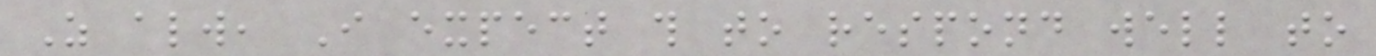As always, I expect this to respond well to
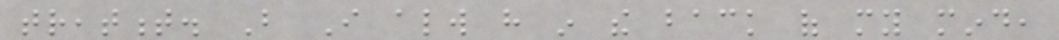treatment. But I always have in the back of my mind,
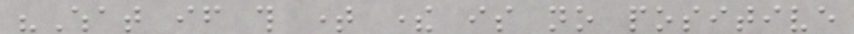"What if this time there is no positive
